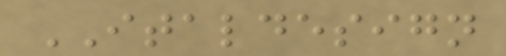ITALDESIGN
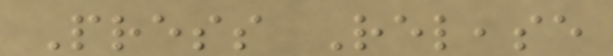Press Release
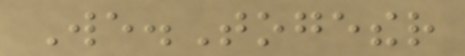We.Together
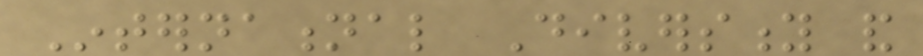International Diversity and
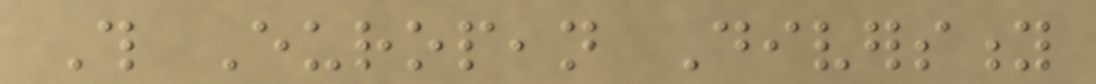This European Diversity
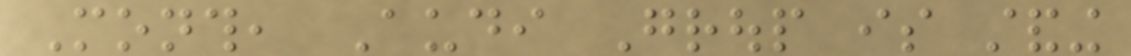Month, Audi Group is standing
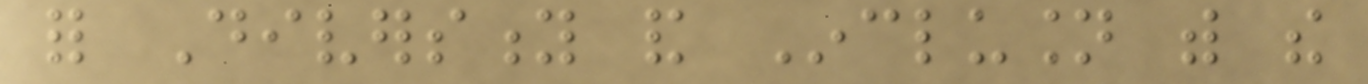for Diversity and Inclusion with the
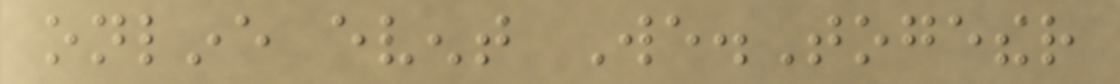online event We.Together
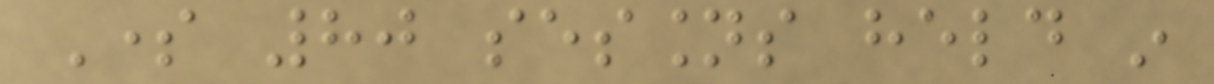Some 80 sessions held in
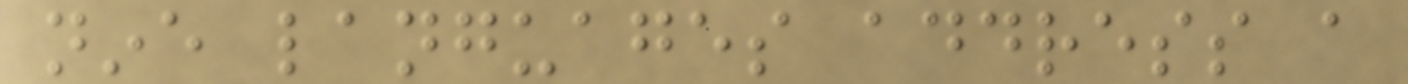nine languages address a
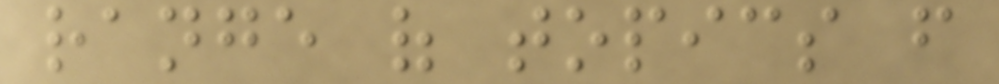range of topics from
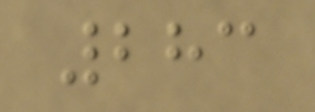283
